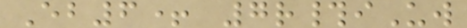Eb6+ 7r#iUw
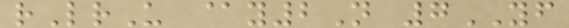rLrU @y2N 7YF
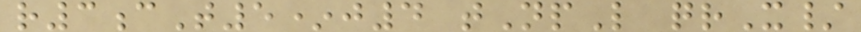r3cT5*j4 tNpL qrX/
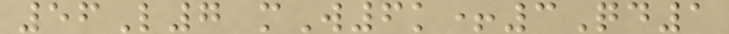56L7 mW6k+3Qd1
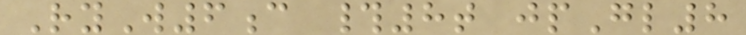RyW6c #8t jpGl8
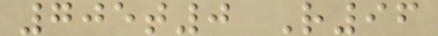705t0 R96
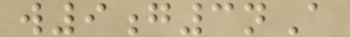w9g3nA
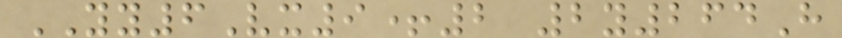YY6Vx9+2 2y264H
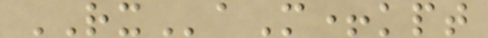RXaM+kpt
